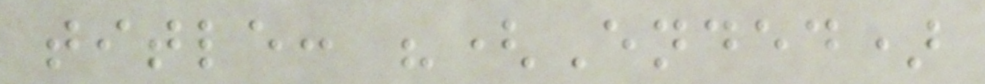title: "(Ended)
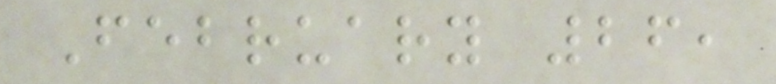February 26,
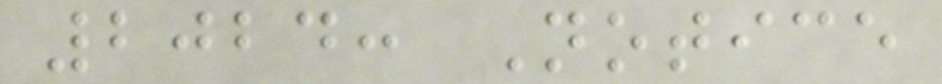2024: Notice
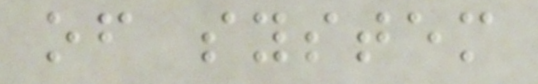of system
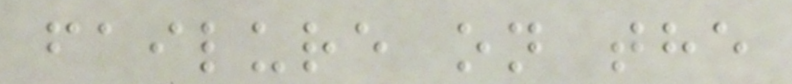failure on the
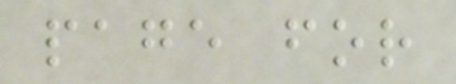page for
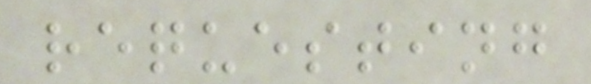requesting
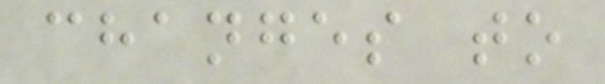changes to
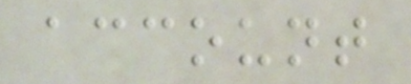account
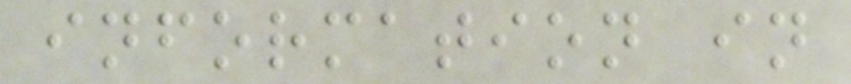information in
